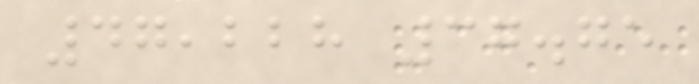47,228 37.75
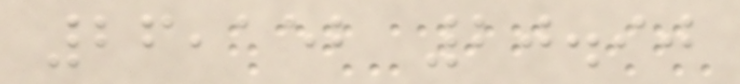26,152 20.90
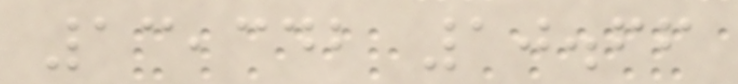13,342 10.66
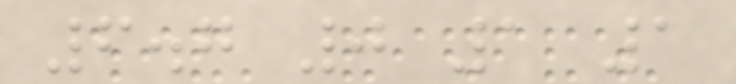6.7 0 1 1
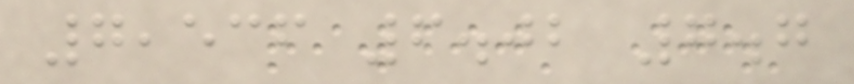7,536 6.02 7.7
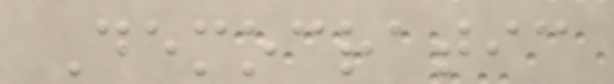Democratic
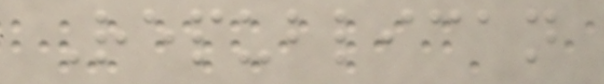Republican
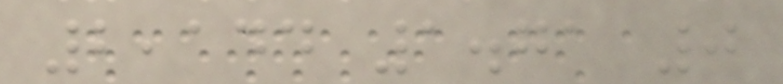2,144 1.71 0
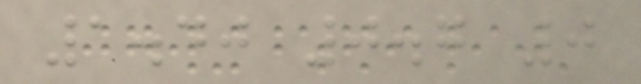1.40 0.7 0
